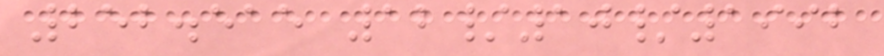252.515 12/10/1992
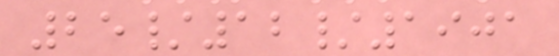25/12/1901
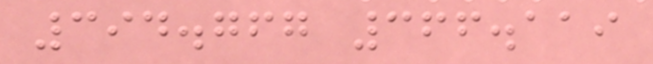394.767 366.119
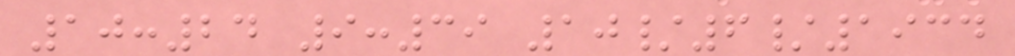10:24 9:39 10/6/1934
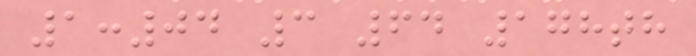1:04 3 64 178th
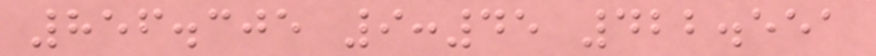856.305 9:45 422.551
